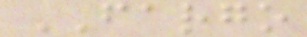FARGO
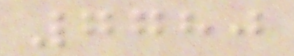7780
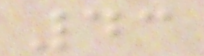43
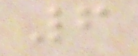6
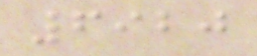6920
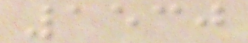1530
